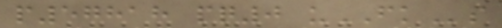p57818 pq0 uFKs
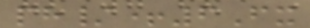ph/+6Fx
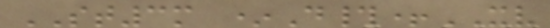ST3m *D#+XV
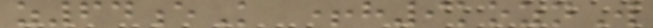z64eK +h9koznW
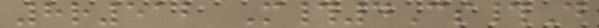8r512 M#4Cs#D
